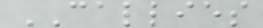CALLIES
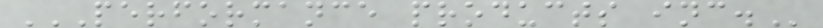PERFORMANCE PRODUCTS INC.
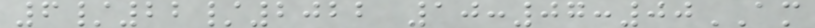6/22/2022 10:07:00AM
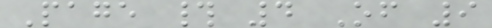Page # 4 Of 9
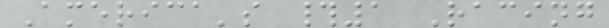America's #1 Racing
